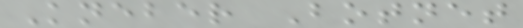Kneber Botnet
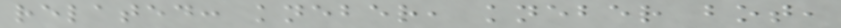related: kneber, kneber bot,
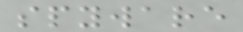spyware
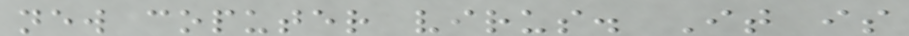new coputer virus. It is
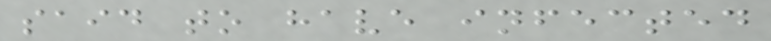said to have infected
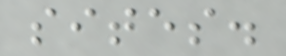sites.
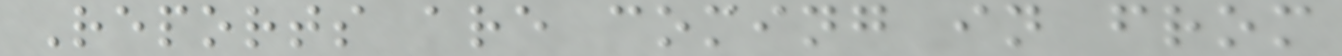Reports are coming in from
